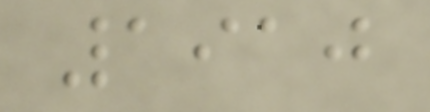1910
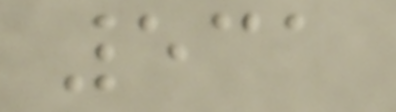531
